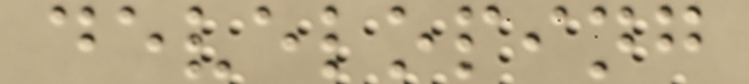developing
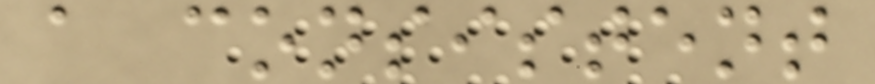a consistent
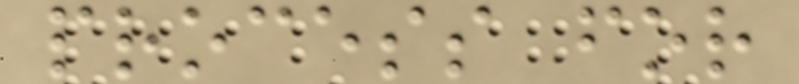process for
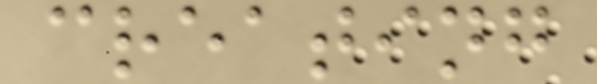creating
